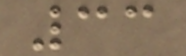33
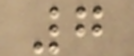7
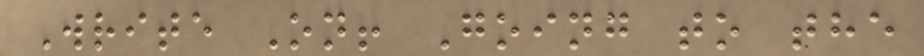Write On! Going to the
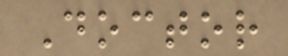Doctor
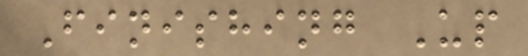Finishing Up
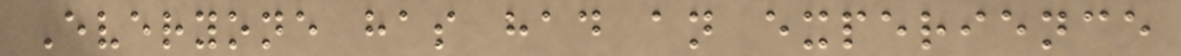Everyone has had an experience
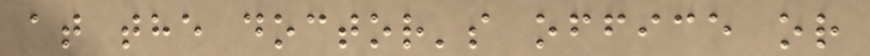at the doctor's office or
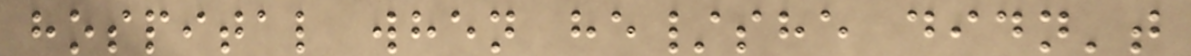hospital when he/she didn't
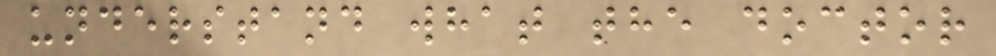understand what the doctor
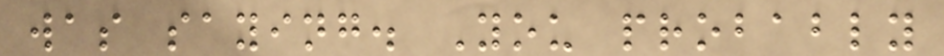was saying. You probably
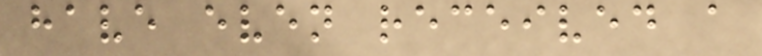have even received a
